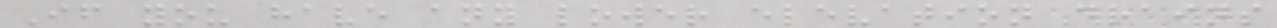If you have any lower elevation drains
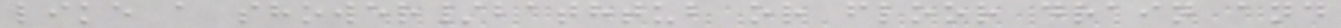like a shower/bathtub or floor drain and
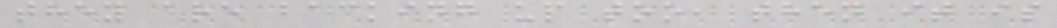they are backing up too, then it is
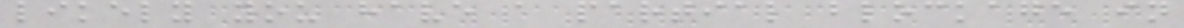likely you have a partial blockage in
